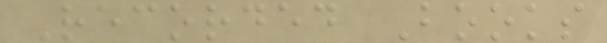Recorded Books
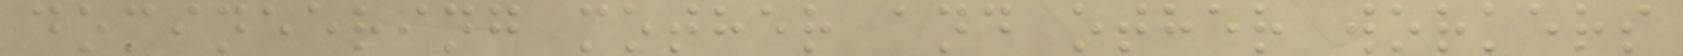domineering mother and other workers
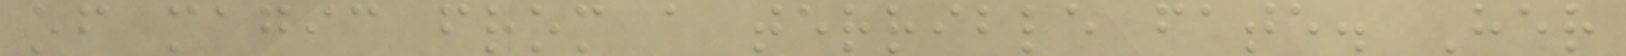of magic from a terrible fate. Her
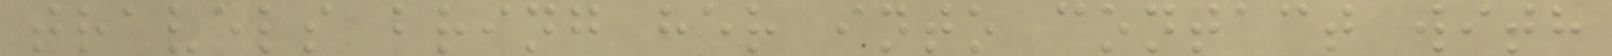travels bring her into contact with
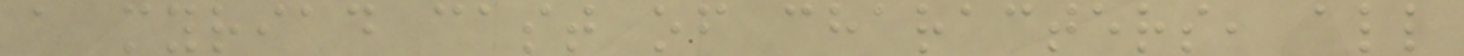a myriad cast of characters, all
